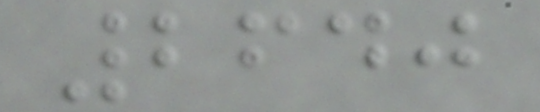2640
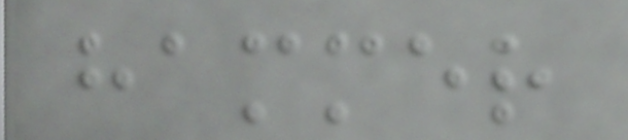hammer
